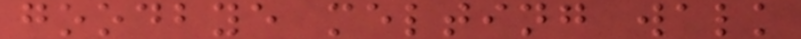goodbye melting walk
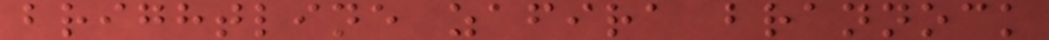brightline zafira brannock
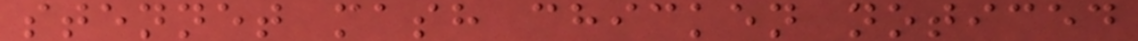stennet mash chicken noticed
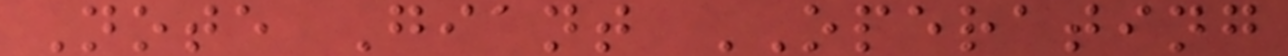Note Giant OPERATING
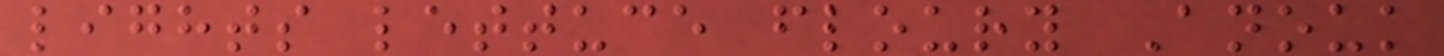lights lettuce floury Anouk
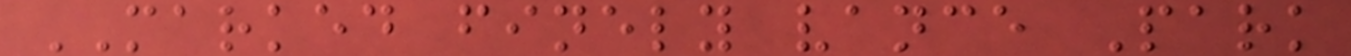MARKED finely vance Park
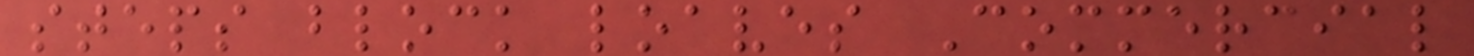steps block loaves Commercial
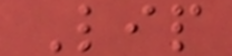Lip
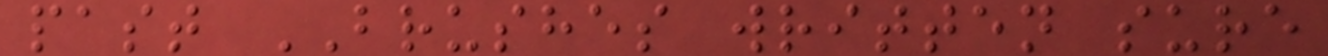past BRUSHES written sure
